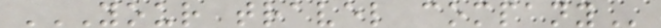YOUR TRAVEL COMPANY
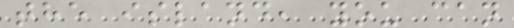the island, you can
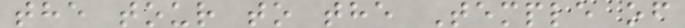the tour to the Temple of
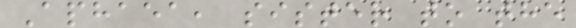Aphaea, sister to the
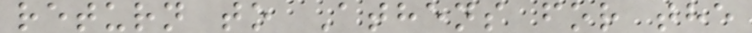return to Athens for the
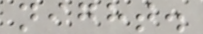night.
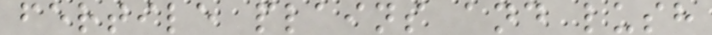fertile plains and lush
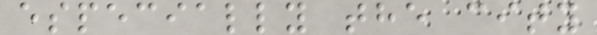especially the city
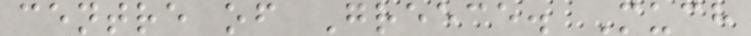centre of Greece. Much
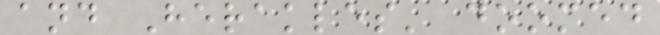and Herakles' doomed
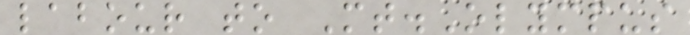labour to Mt.Olympus
